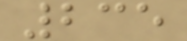235
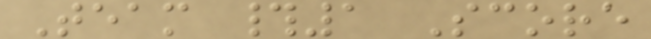Team #1 Score
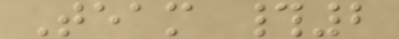Team #2
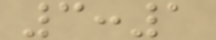3:1
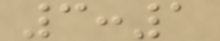3:1
